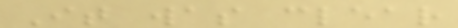It was clear
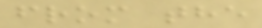from the
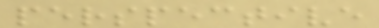perspective
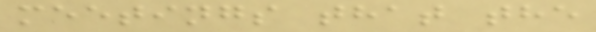meetings that the
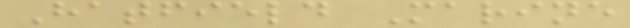Hatfield Marine
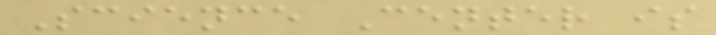Science Center is
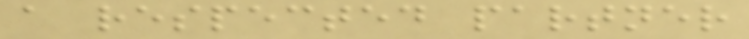a respected partner
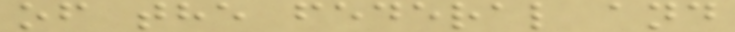of the federal and
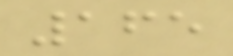165
